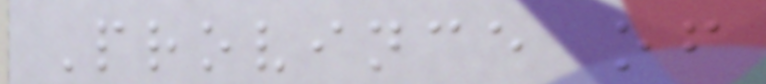Province of
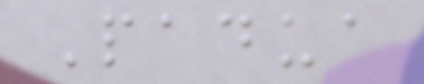Padua
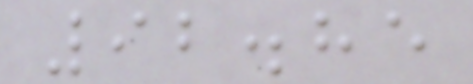92.85
